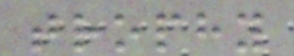trophy
